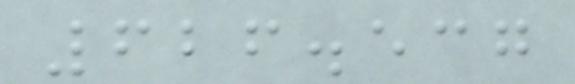626.537
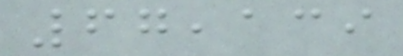67,139
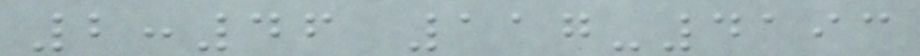2:46 117-4193
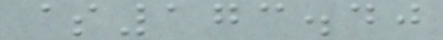$173.40
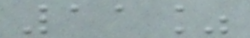11%
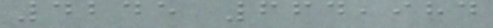4245 664,984
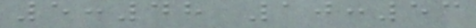5:48 10:53
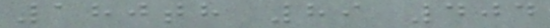180th 89 404
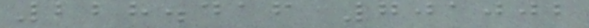228.416 701002
